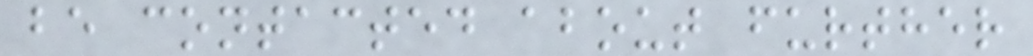be contacted about further
